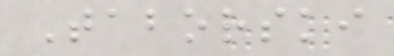Taborski
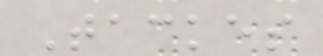Tackes
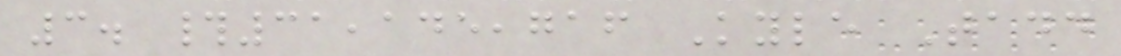3. #31,145,716 Kyle Tadd
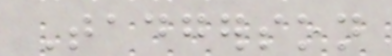Tadgerson
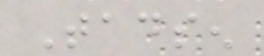Tadsen
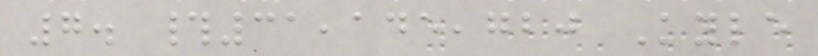7. #31,145,720 Kyle
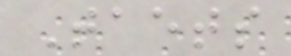Taets
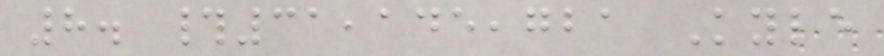8. #31,145,721 Kyle
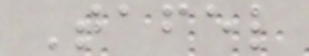Tafel
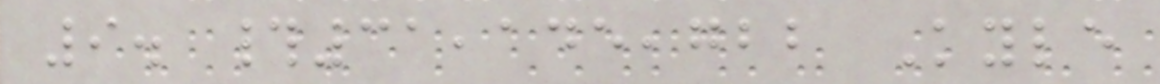9. #31,145,722 Kyle
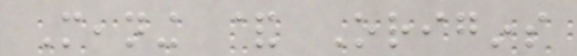Meaning & Origins
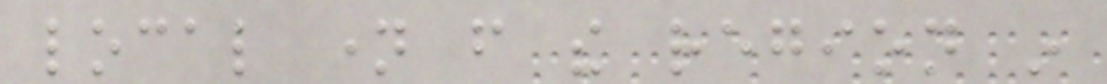local name from the region in
